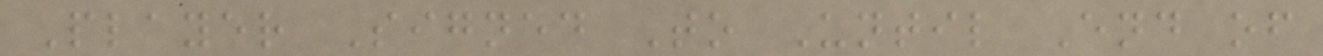Player Signed To Until End of
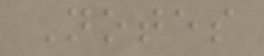Notes
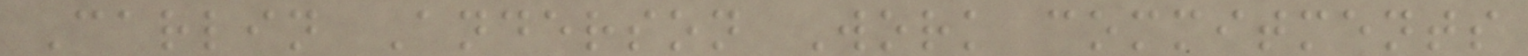Carlin Anderson Work commitments
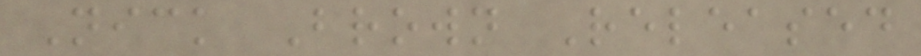Nick Brown Released
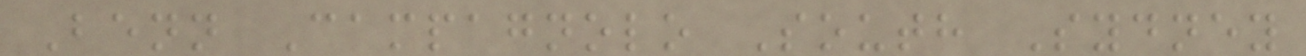Benn Campagnolo South Sydney
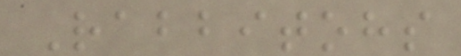Rabbitohs
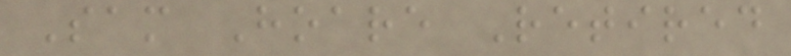Sam Hoare Retired
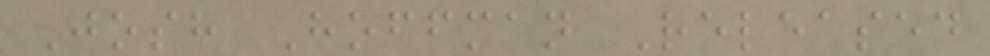Josh Hoffman Released
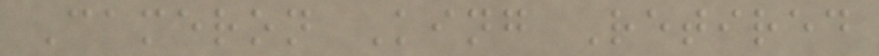Cameron King Retired
